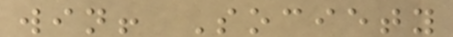win! Society
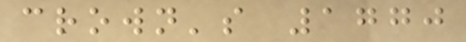crown's 1770
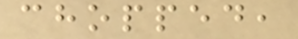chopped,
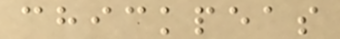chickpeas
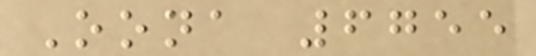Oona 6755
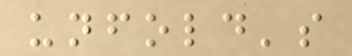unfold's
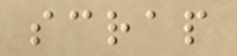scrap
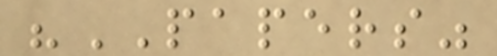"PAPERS"
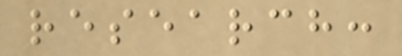research:
